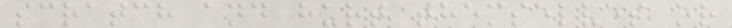scratch and hurt themselves or
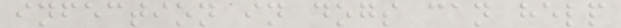infection in dogs can help
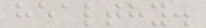healthy.
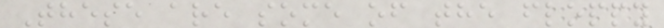These are some of the floppy
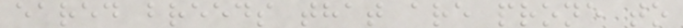eared breeds that are prone to
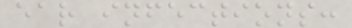ear infections:
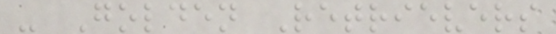- Golden Retrievers
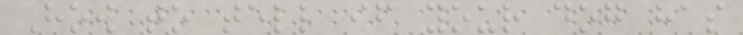How to tell if your dog has
